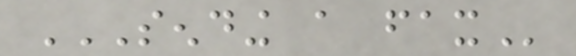SENDING A FAX
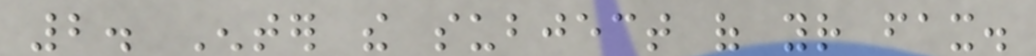2. Enter the subject of your fax.
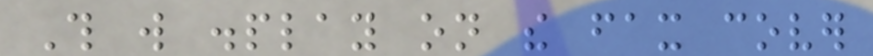This will display on the fax cover
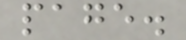page.
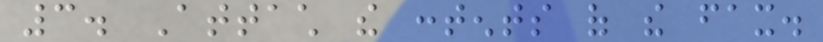3. Attach the contents of the fax.
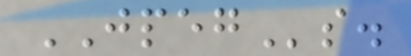JPEGs.
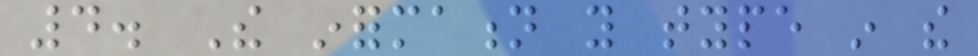4. The information you type in the
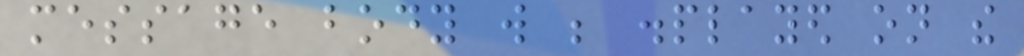message body will be displayed on the
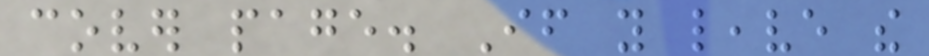cover page. If you leave the
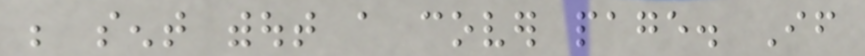be sent without a cover page. If
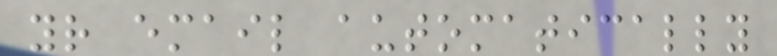your email automatically
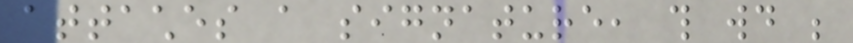attaches a signature, this would be
